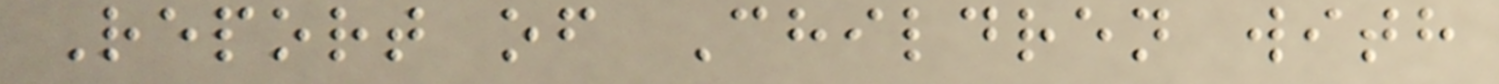Report of Children with
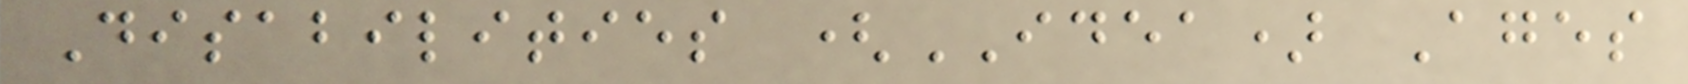Disabilities (IDEA) Ages
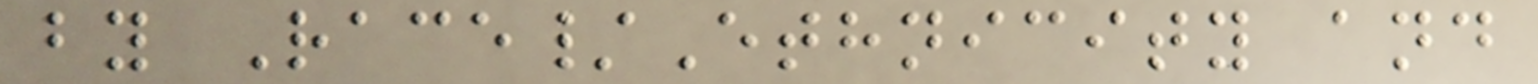by Race/Ethnicity and
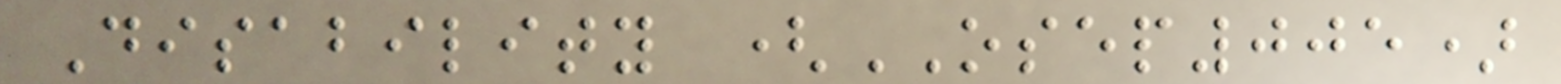Disability (OSEP005)
